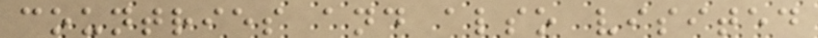countries and also visited
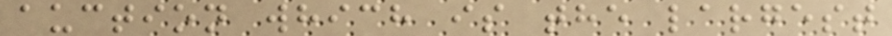auction which is the largest
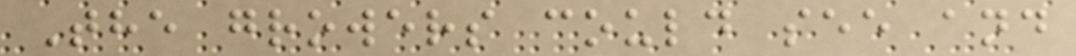The growers could see and
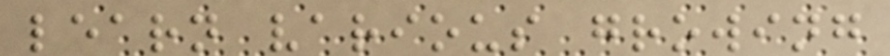learn various growing
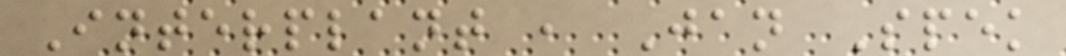Interplant , Jan Spek
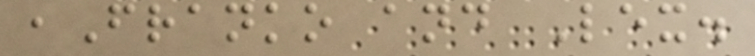,Franko and Lex.
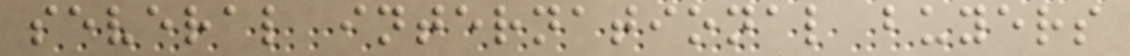several international buyers
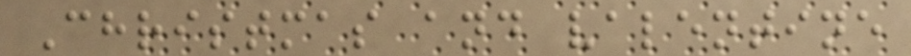Christmas and valentine
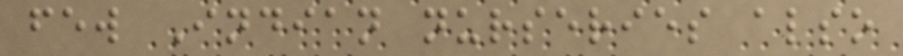few Indian nurseries also
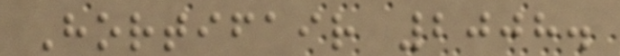Hortifair 2008.
